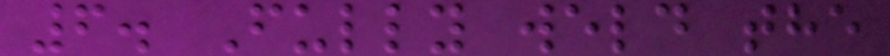6. Fully weld the
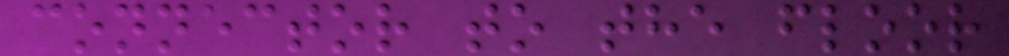connector to the floor
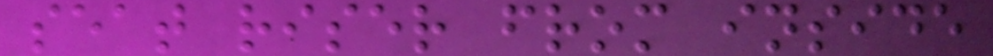seat riser from inside
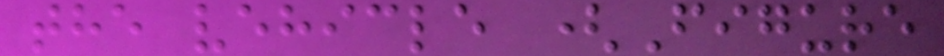the vehicle (Figure
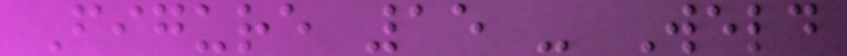Figure 15 - Weld
